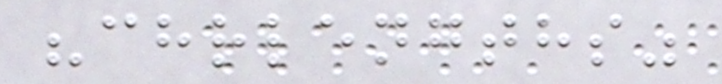"chrlengths"
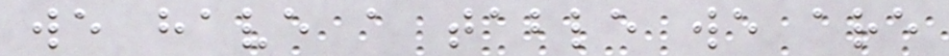we have a table we are
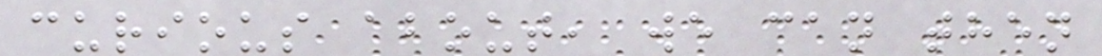curious about, we can then
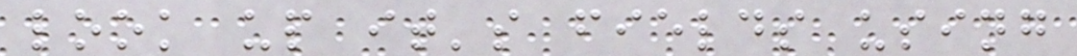look up it's fields using
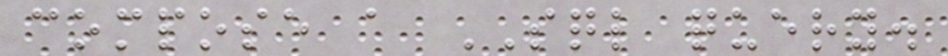compose a SQL query.
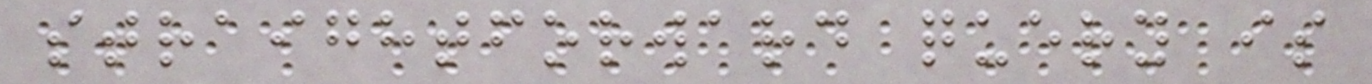straightforward query is
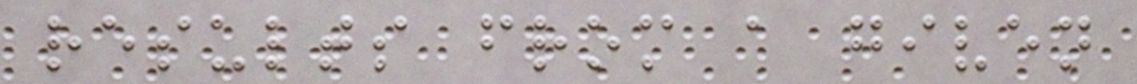results from a given
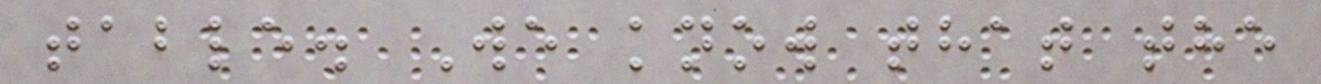table. We know that the
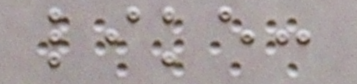like:
